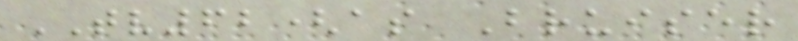TV62(as Bruiser
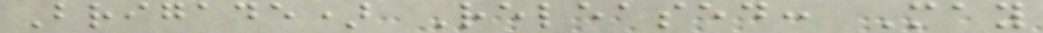Brigade) Released: May
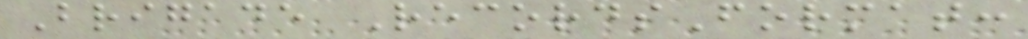Brigade RecordsFormat:
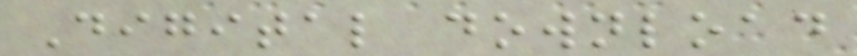Digital download
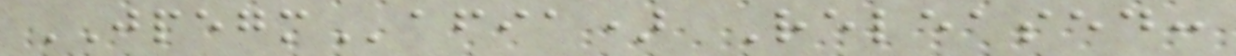JPEGMafia) Released:
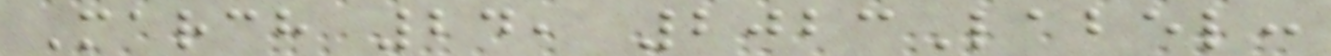March 24, 2023Label:
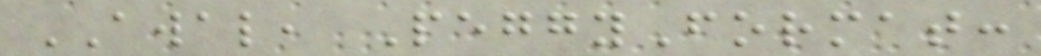AWAL, PeggyFormat:
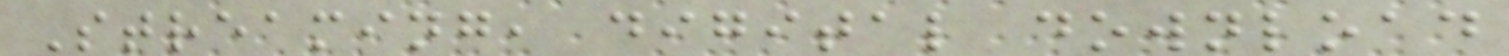Streaming, digital download
